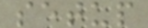setup
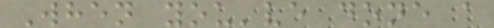When you've done a
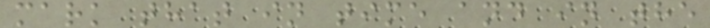mark that in time and in the
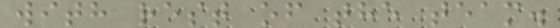with rest of the team.
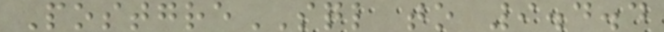PostgreSQL to 9.4.4
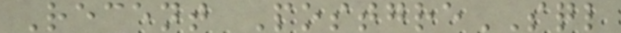Recent PostgreSQL
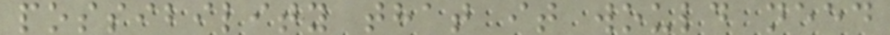possibility that it would need
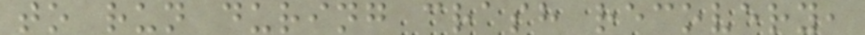to run during crash recovery,
